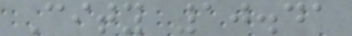City 10.41
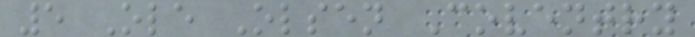5 Ole Olsen Coventry
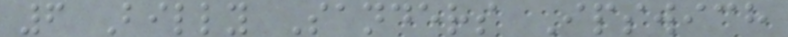6 Billy Sanders Ipswich
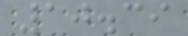10.39
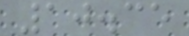10.35
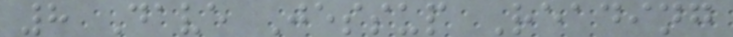8 Dave Jessup Reading
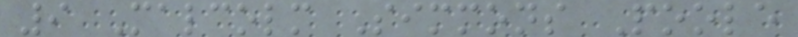9 Malcolm Simmons Poole
